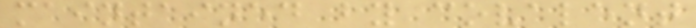maintained by covalent
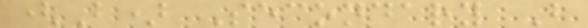(B) Secondary B
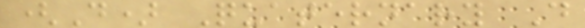(D) Quaternary D
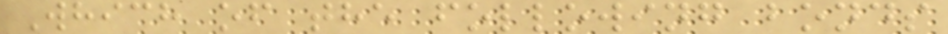Which of the following bonds
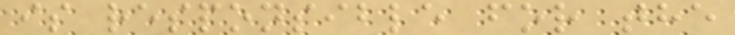is responsible for the
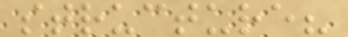structure?
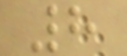8
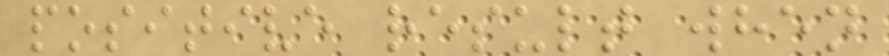positive result when
